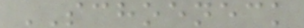SCHOENECK
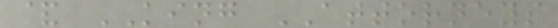& KING ATTORNEYS
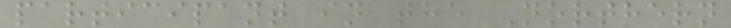participant in the Northern
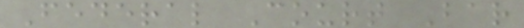Federal Court Bar
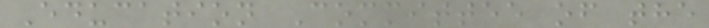Education Committee of the
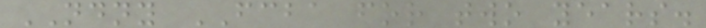NDNY FCBA for two years.
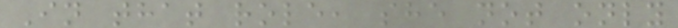In that role, she not only
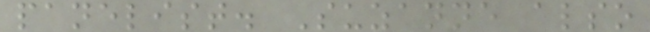panelist. Suzanne also
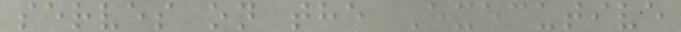serves on the Executive
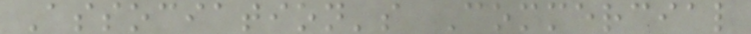Association's Commercial
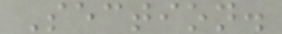Section.
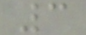3
